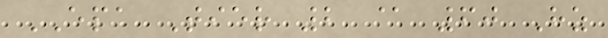EPA Tier 2 @ 60 Hz
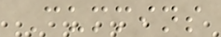Cummins
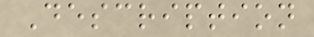Description
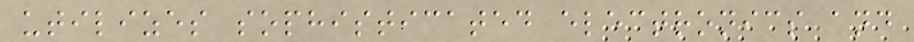utilizes sophisticated electronics and
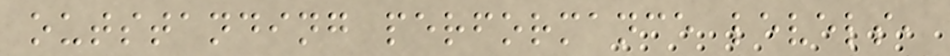outstanding performance levels,
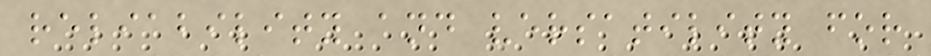reliability and versatility for
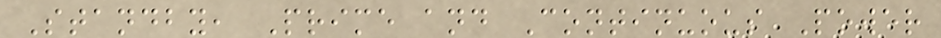Standby, Prime and Continuous Power
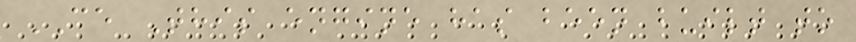CE This engine has been built to
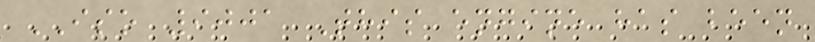ISO 9001 This engine has been
